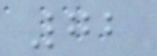72
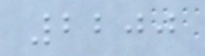2200
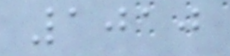1010
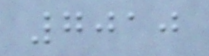7010
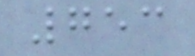753
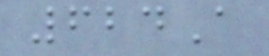624A
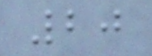20
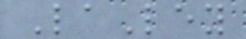LaLey
